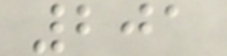201
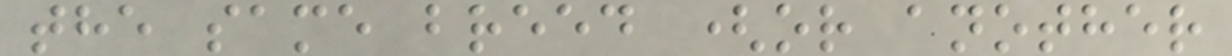the same breed (or another
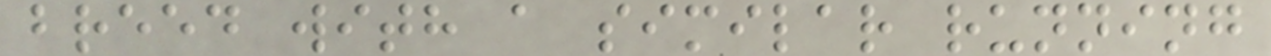breed with a similar running
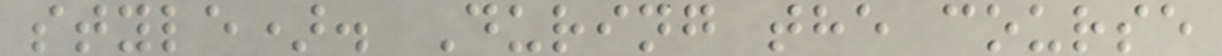style). During the course
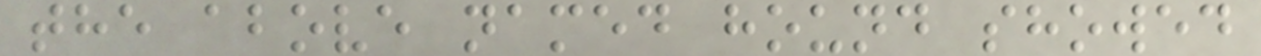the above named hound showed
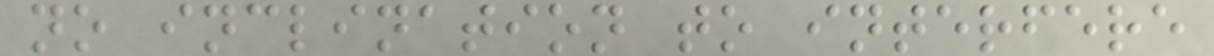no inclination to interfere
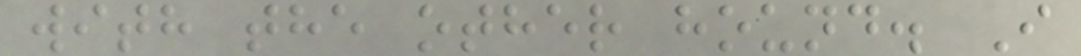with the other hound. I
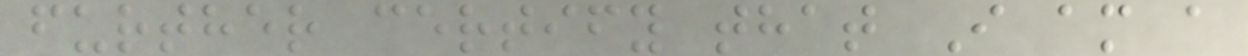further certify that I am a
